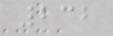232
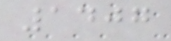1407
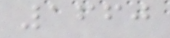1660
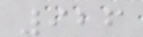926
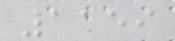1159
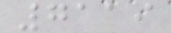7119
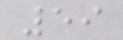59
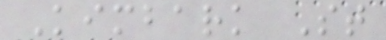Kimbark St
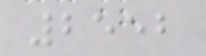2552
